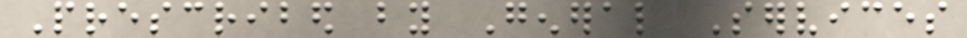Prescribed by General Services
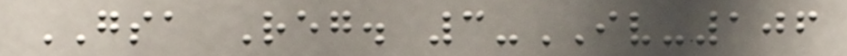GSA Reg. 3-IV-106
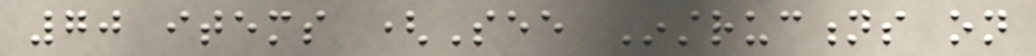70 items (See Instructions on
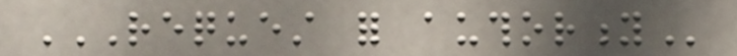REQUEST FOR AUTHORITY
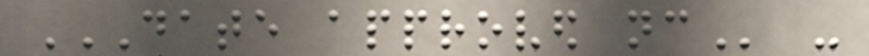DATE APPROVED NC -
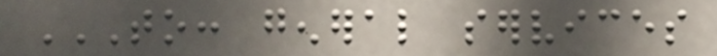TO: GENERAL SERVICES
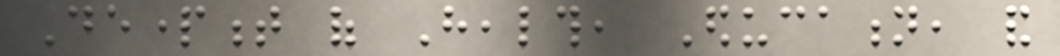Department of Health, Education, and
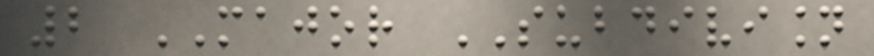2 MAJOR SUBDIVISION
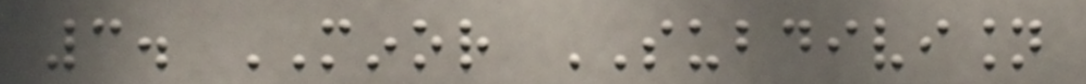3. MINOR SUBDIVISION
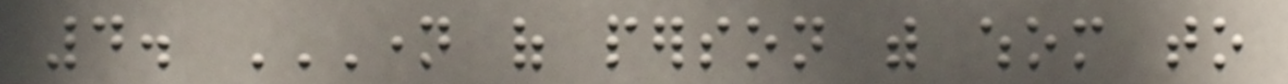4. NAME OF PERSON WITH WHOM TO
